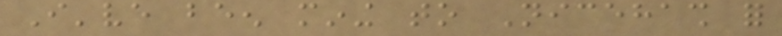I've been mining to Nicehash for
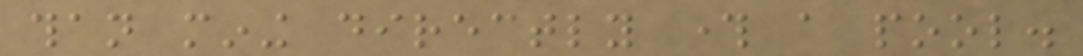than mining directly through a pool.
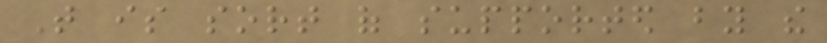That is sort of supported by the
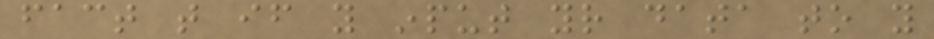fact that if you input your data to you
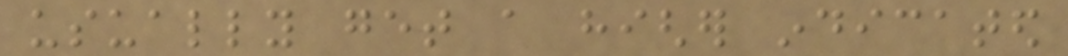usually get a higher indicated
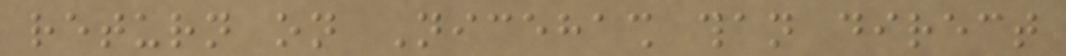return on Nicehash than direct
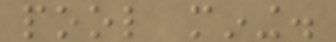pool mining.
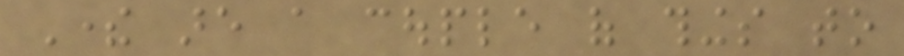There are a couple of things to
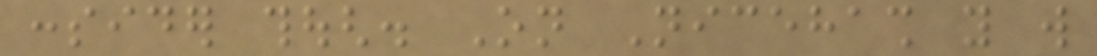consider though. On Nicehash you will
